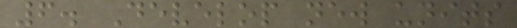6. Develop new units
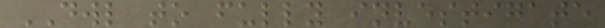DWL to fully investigate
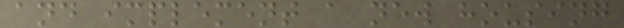and implement a new housing
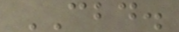CBD.
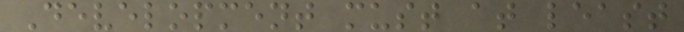Development must at least
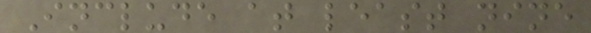Include at least nine
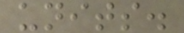units.
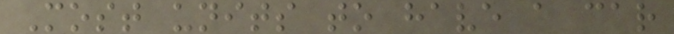Most units to have a car
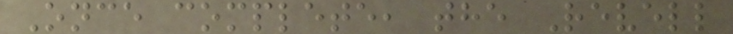Once complete, the Revell
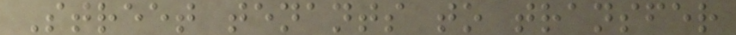Street tenants to transfer
